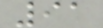91
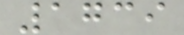1739
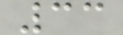33
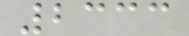2333
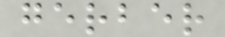gerber
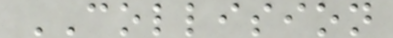COLLISION
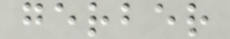gerber
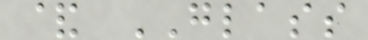& GLASS
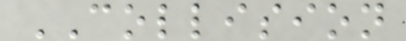COLLISION
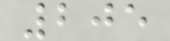205
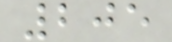205
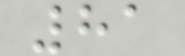81
